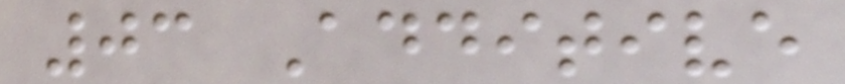03 Additive
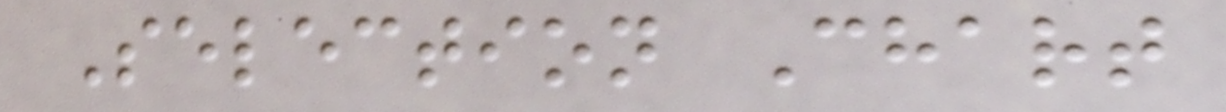Selection Chart
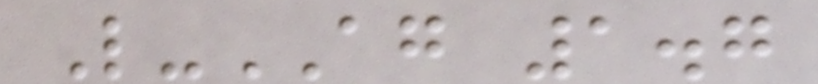L-AG 1.7
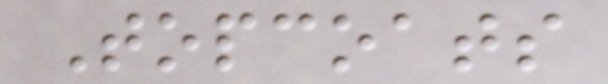Topcoats
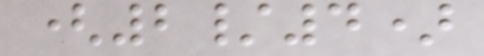(2/4)
